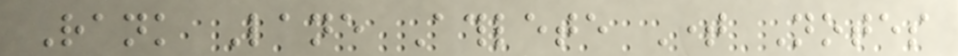Rank Lane Athlete Time Notes
